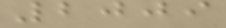2009
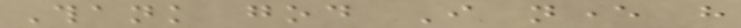Thank god I never have
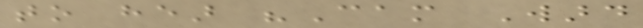to hear "Cam Ward
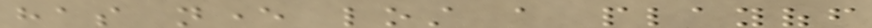has never lost a playoff
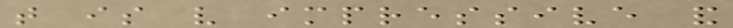that is very impressive and
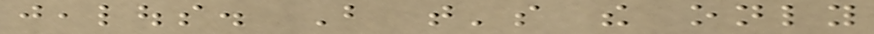jealous. But that's the only
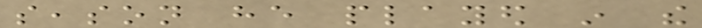season he played in the
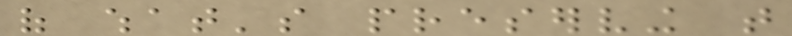of what's preserving that
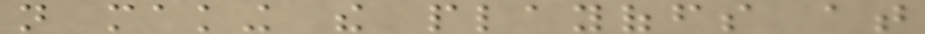not making the playoffs at
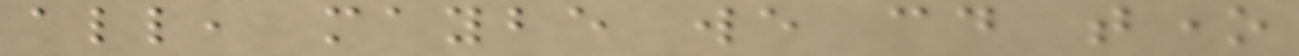all, maybe we could tone
